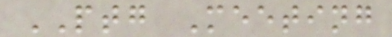PTG Meeting
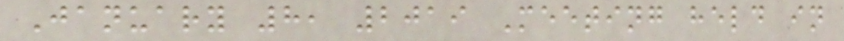January 8, 2019 Meeting held in
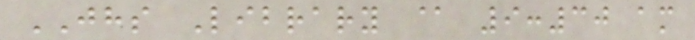JHS Library @ 9:30 am
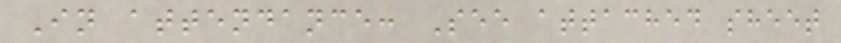In attendance: See attached sheet
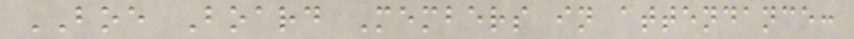BOE Board Members in attendance:
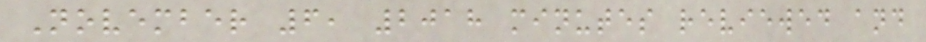November 6, 2018 minutes reviewed and
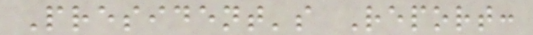President's Report:
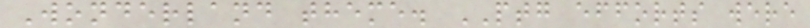Wonderland theme. PTG efforts were
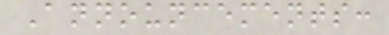Announcements:
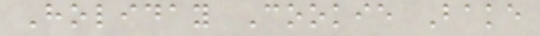Holiday Cookie Bake
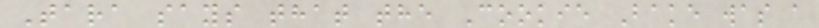Tara says that the Cookie Bake was a
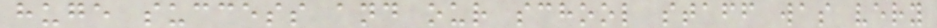huge success and our school staff was very
